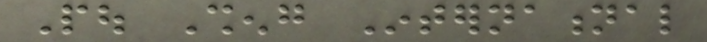Pou Sheng International
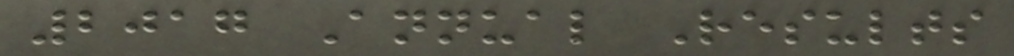2017 Annual Results
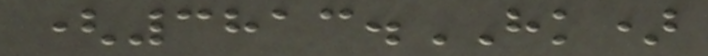(3813.HK)
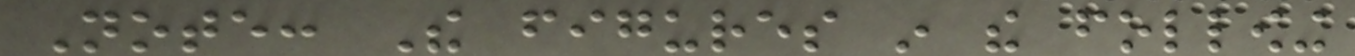Note: The figures in the following
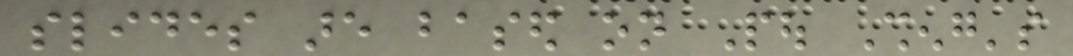slides are based on Pou Sheng's
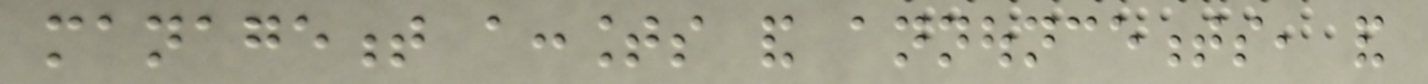management accounts and announcements, and
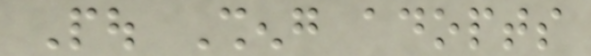Pou Sheng adopts
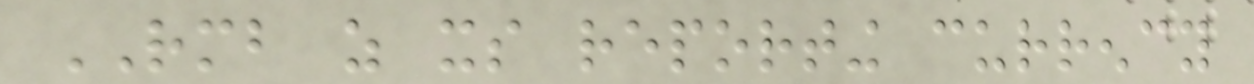RMB as its reporting currency
